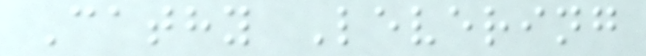Cathy Levering
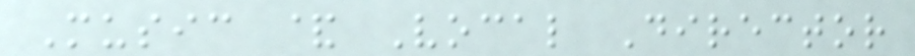Music & Vocal Director
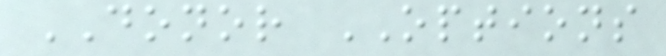DONOR OPTIONS
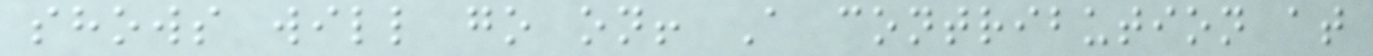shows will go on! A contribution at
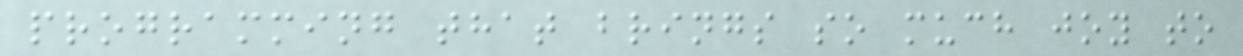programming that brings so much joy to
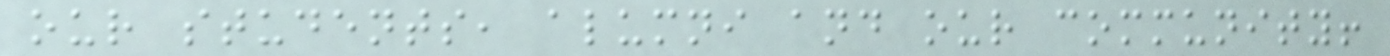our students, alumni and our community!
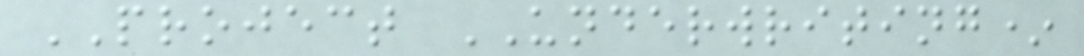PROJECT UNDERWRITING*
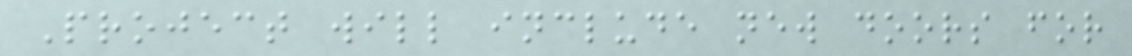Project will include new doors for
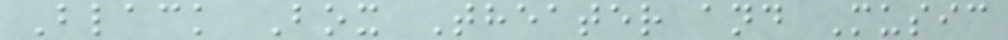Black Box Theater and Music
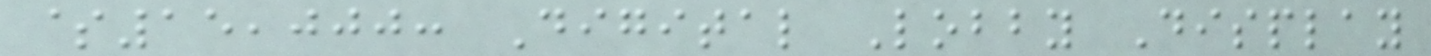$15,000: Digital Lobby Display
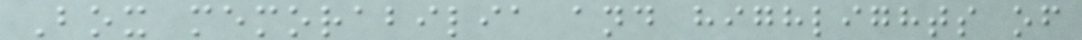Box memorabilia and highlights of
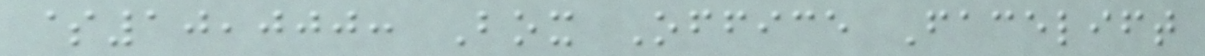$10,000: Box Office Facelift
